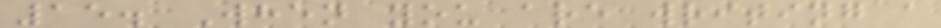15. When you are writing a
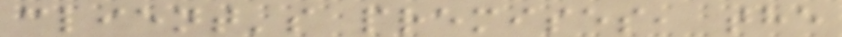client's premises, the
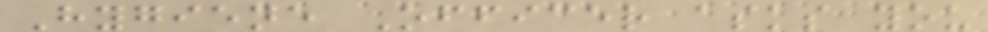Hygiene Officer asks you
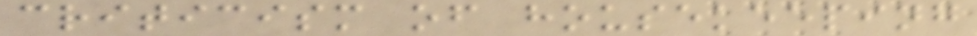criticism of housekeeping
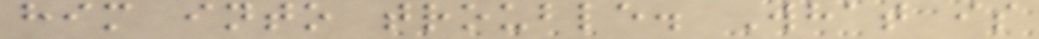him into trouble. What is
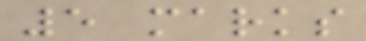5 marks
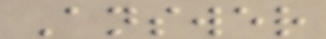Answer
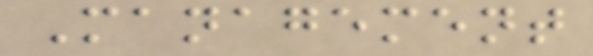Management
